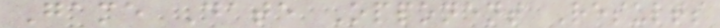Game Date Opponent Results
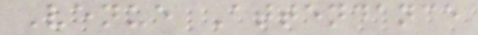Venue Attendance
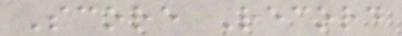Score Record
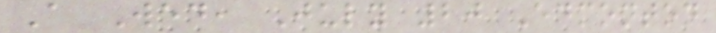A Wed, July 20 Edmonton
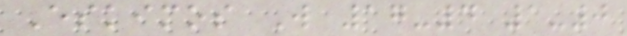Eskimos W 17-4 1-0
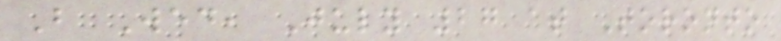B Wed, July 27 at Toronto
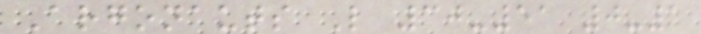Argonauts L 30-51 0-1
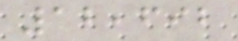12,692
